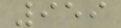959
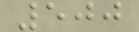500
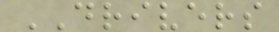DRIVERS
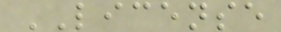LICENSE
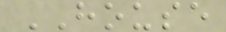HOUSE
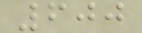600
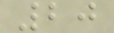20
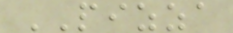PIZZA
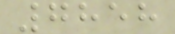7858
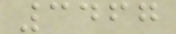3467
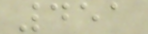451
